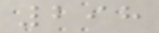298
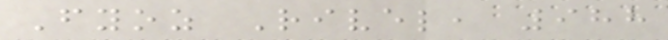Fyoz Rivel, 988
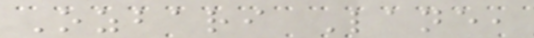Ozbari Lane,
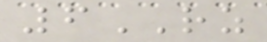6RZ
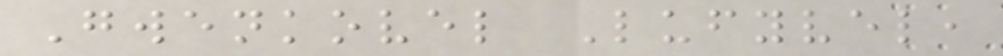Gwenkovel Lufyvel,
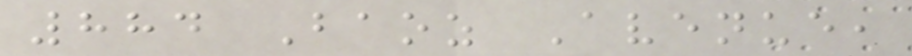884 Baoz Avenue,
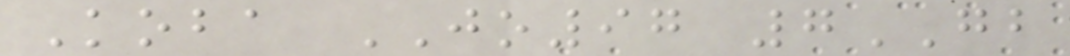Koba JO97 7GB
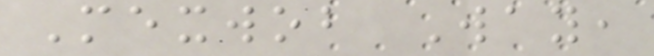Mexwob Way,
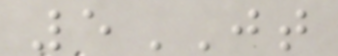5JT
